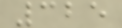325
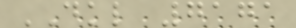DKL 7171
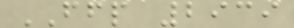FFP 2939
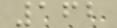162
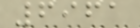6961
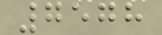7578
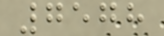7578
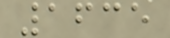1635
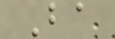Ba
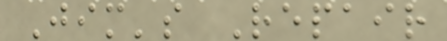Jim's Repair
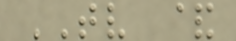TV &
